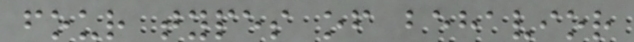four types of behavior
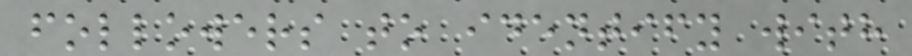followers to identify with
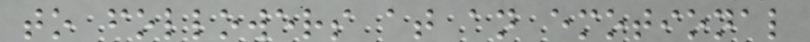to followers at an emotional
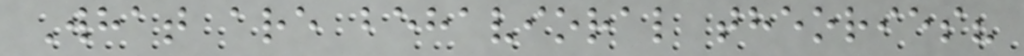What are behavioral theories?
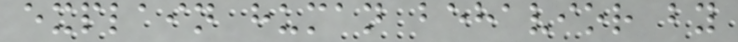explain human behavior by
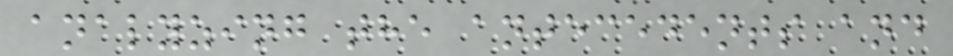analyzing the antecedents and
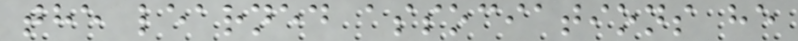the learned associations he
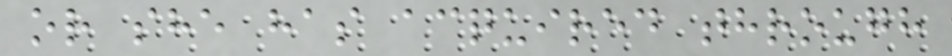or she has acquired through
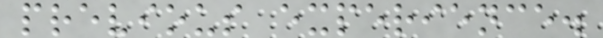previous experience.
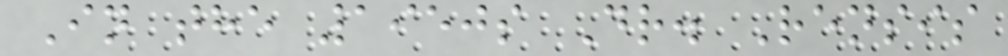In the 1950s Dr. Rensis
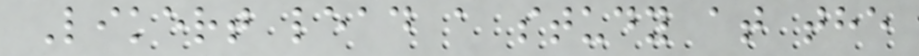Likert lead a study at the
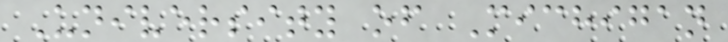University of Michigan
